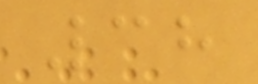38
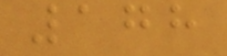178
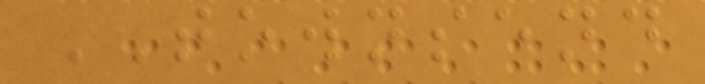TOWNSEND
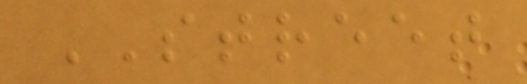STREET
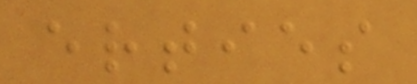erties
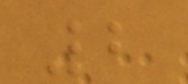2
